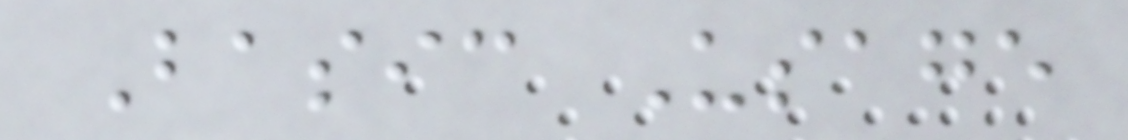Basic Usage
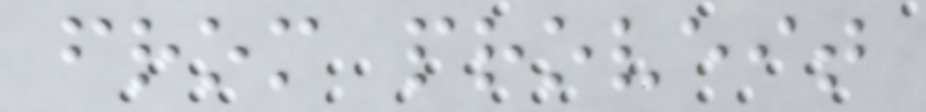from proveit
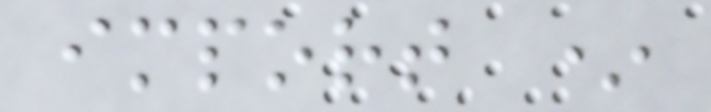import *
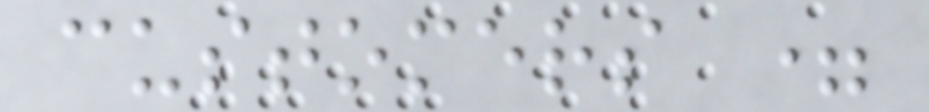customers =
